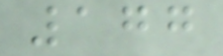177
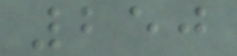250
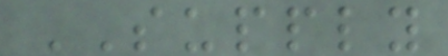SUPPLY
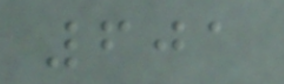601
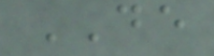DE
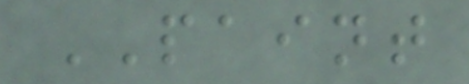PAINT
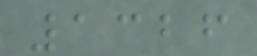1326
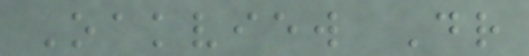Oakview Dr
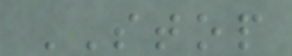STOP
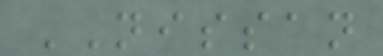NISSAN
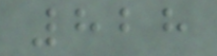828
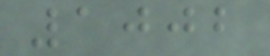1002
